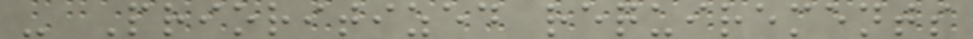- Prioritized requirements
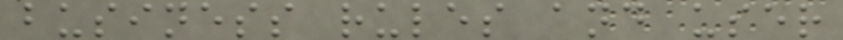business rules and user
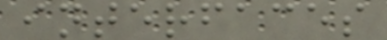interfaces
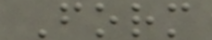Form
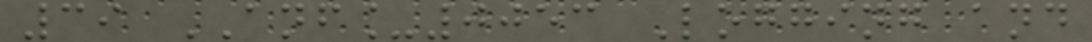39 ANF_0053 Logging and
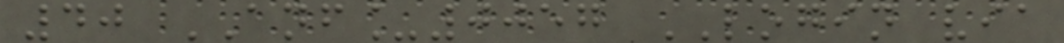40 ANF_0057 LOGIN via
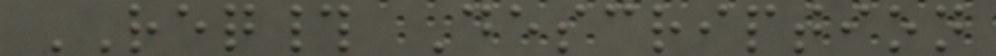REQ# Description
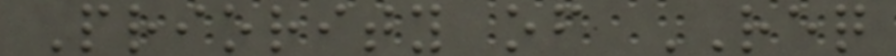Priority of REQ
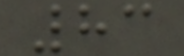83
